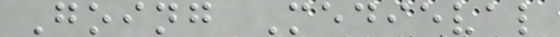Going Medieval
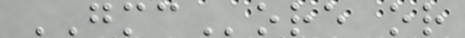GMCore or
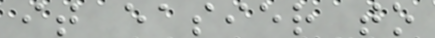it easier to
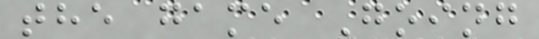the game Going
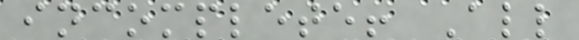incomplete! All
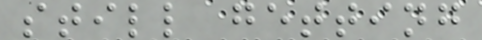still getting
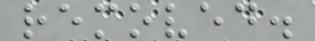removed.
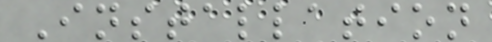Installation
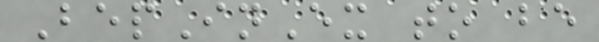BepInEx to be
